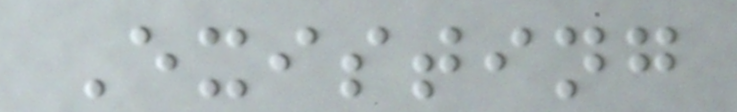Existing
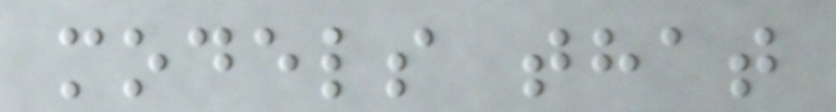models that
